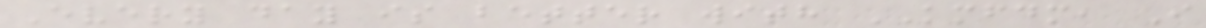Every day is better with KMFDM, I
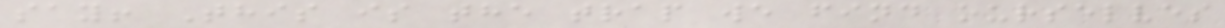say! This is the trap we find ourselves
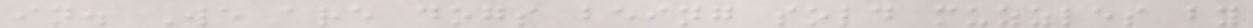in. We are dogs being sold muzzles by
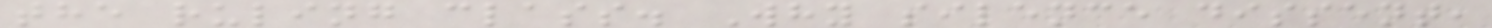the ruling class. Why silence dissent,
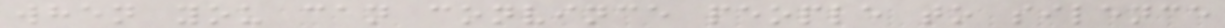when you can convince people to silence
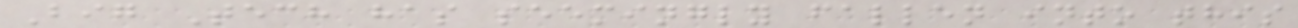Big Tech has seemingly fallen into this
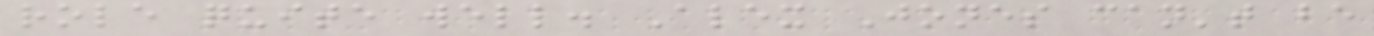role quite well. Alex Jones can't be
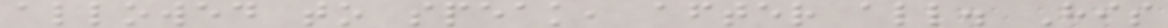allowed to speak, after all. His
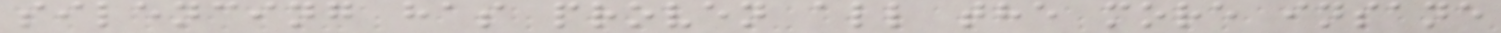silencing has proven all the more insane
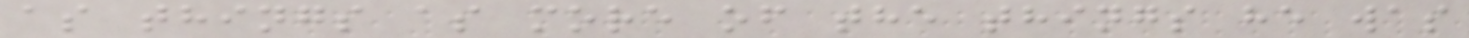as things as more of the things he was
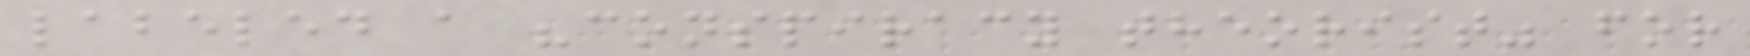labeled a "conspiracy theorist" for
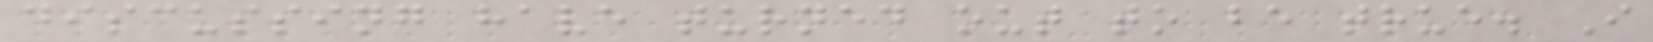discussing have turned out to be true. I
